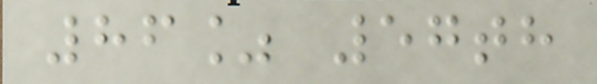86% 57th
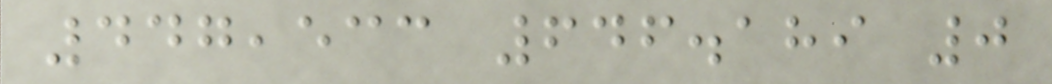447,533 646.189 0
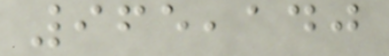965,140
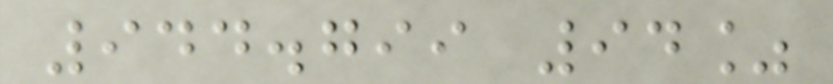944.799 94%
